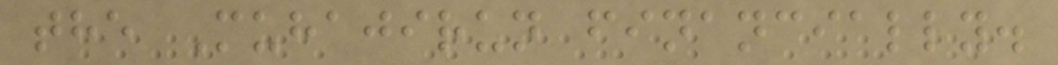the Muhajirun financially.
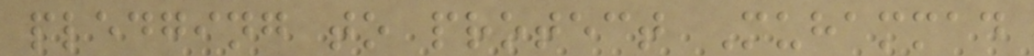pledging to protect Muhammad
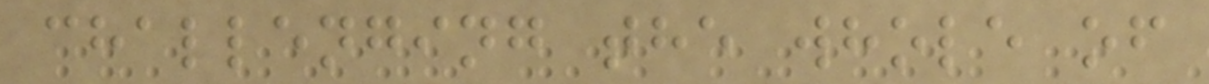challenging the whole of
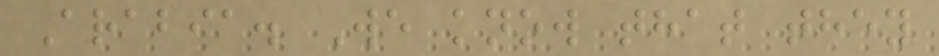Arabia. We know that they
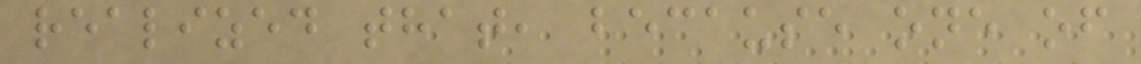realized that, because one of
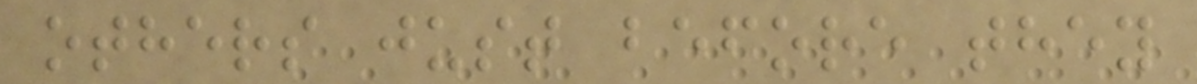others just before they
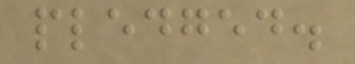pledged.
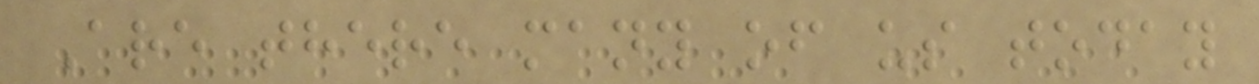Are there many of us today
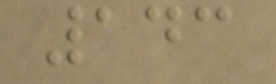143
